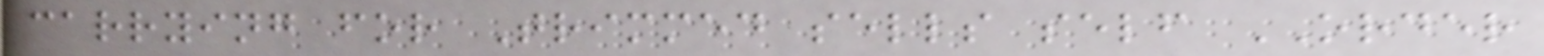carrying for Trimmed sells self ORDER
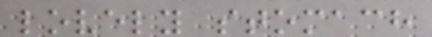lovely stomach
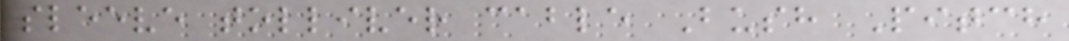sleeve tolliver cable Bush Pitch
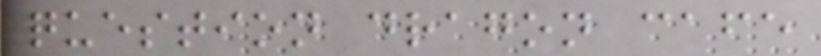question dragon cafe
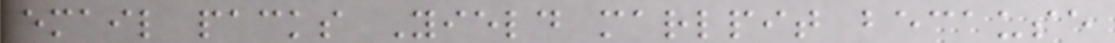email packs Yield marlpit because
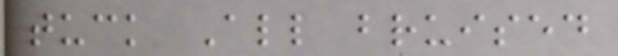tuck All bruised
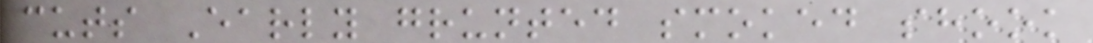cuts Early grunted smoked shook
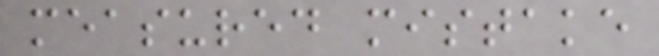measured mistake
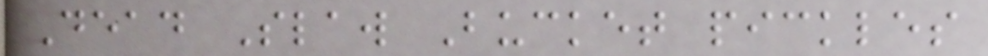Dead Slaw Bucket pickles
